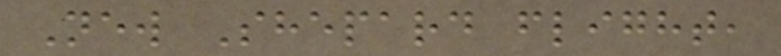New Shepard flight,
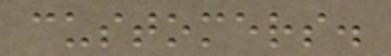customers.
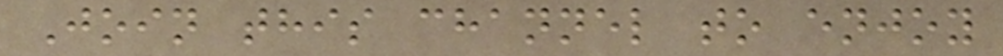Join this channel to enjoy
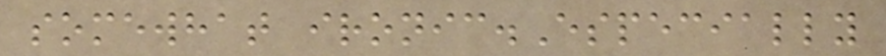somewhat ironic.Especially
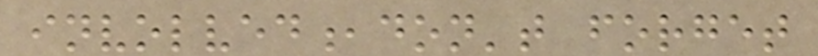involved,don't forget
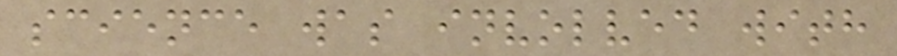science was involved with
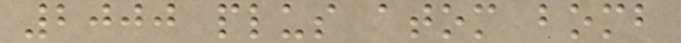2000 plus atom bomb
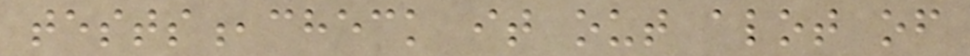tests,check it out alot of
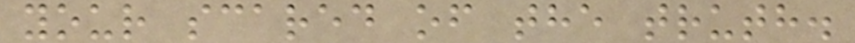your scared of the truth.
